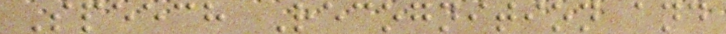Speech Recognition and
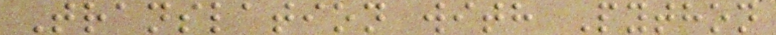Translation with Python
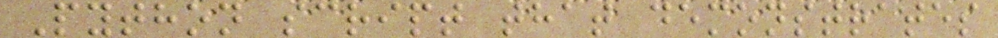Python script that demonstrates
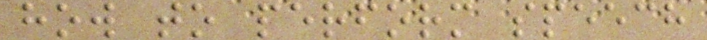how to perform speech
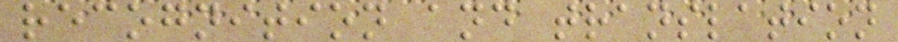recognition and translation
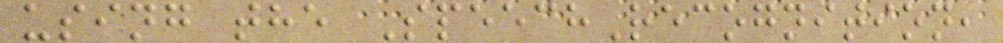using the SpeechRecognition,
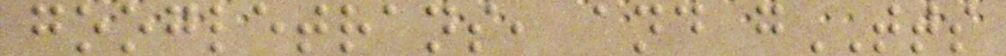googletrans, and gTTS
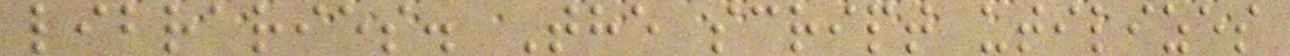libraries. The script utilizes
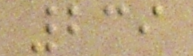239
